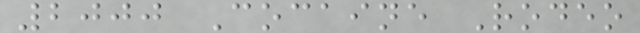2000 Cocaine Rodeo
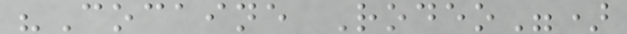"Cocaine Rodeo")
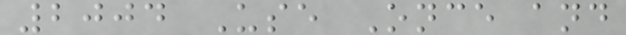2004 Use Once and
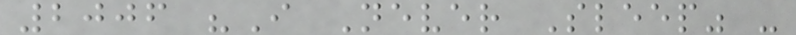2006 "I Never Sleep" -
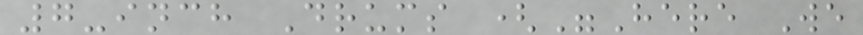7-inch Drums ("Here We
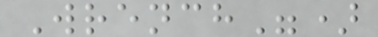Wrench")
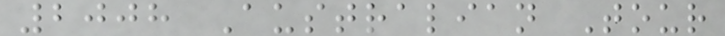2008 Australian Tour
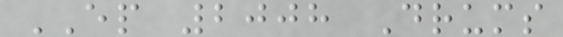EP 2008 Drums
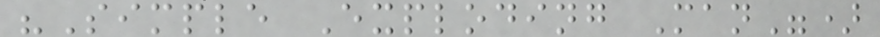"Simple Exploding Man")
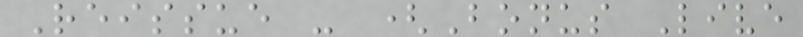Reissue - (Bonus Live
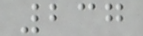237
